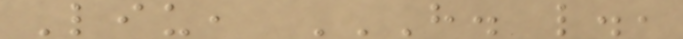Liu, H. L.,
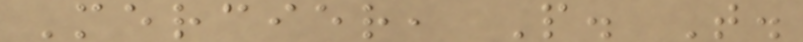Mercier, P. T.
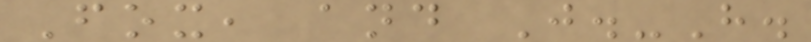Fox, and J.-H.
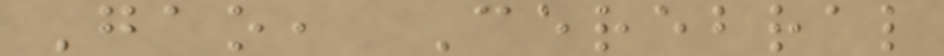Gao, Cerebral
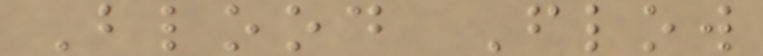Blood Flow
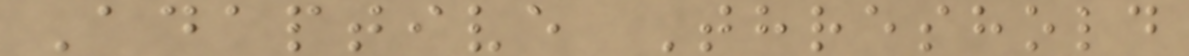Adaptive Threshold
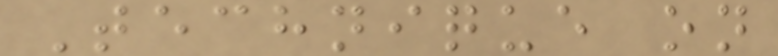Technique on
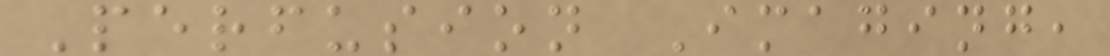Perfusion Imaging,
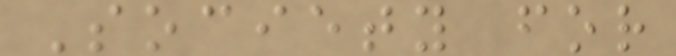Society for
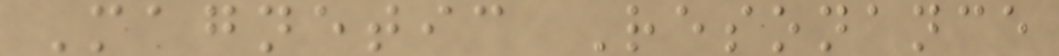Magnetic Resonance
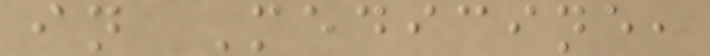in Medicine,
